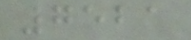7521
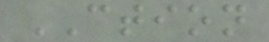CTION
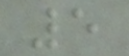5
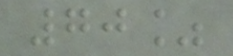70%
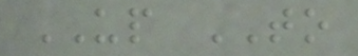UP TO
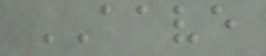AAVE
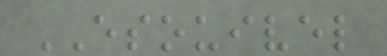ESOUIVEL
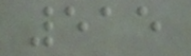515
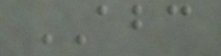ABC
